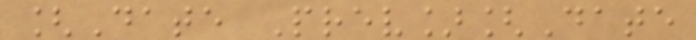[Date Prev][Date
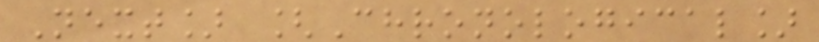Next] [Chronological]
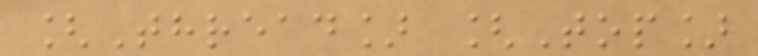[Thread] [Top]
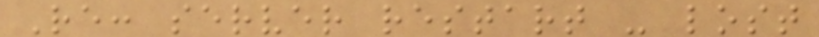Re: server restart - lost
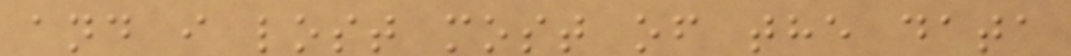and i lost most of the data
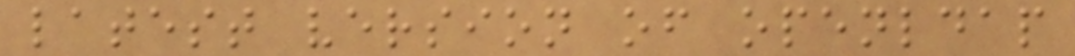latest version of openldap
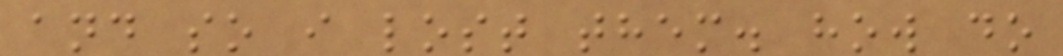and so i lost them. how do
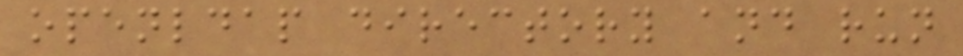openldap directory and run
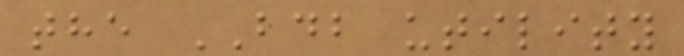the BDB utility
